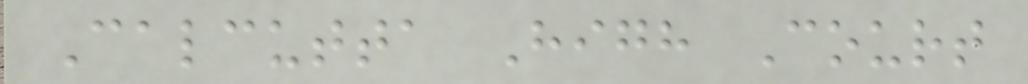Calcutta High Court
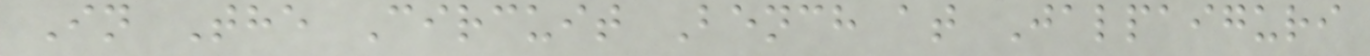In The Circuit Bench at Jalpaiguri
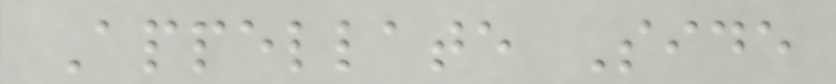Appellate Side
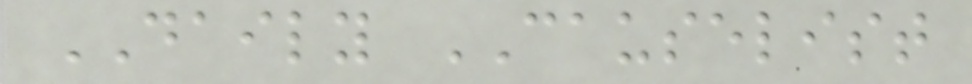DAILY CAUSELIST
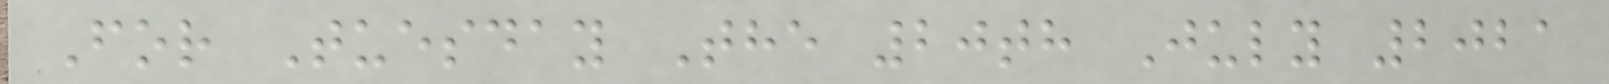For Tuesday The 20th July 2021
